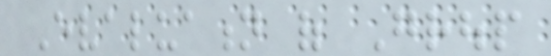Evaluation of Group
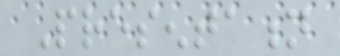Presentation
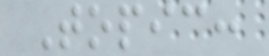Topic:
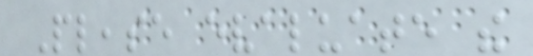Please evaluate the
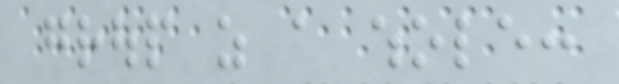group as a whole:
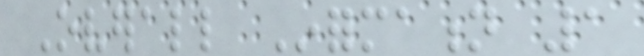Overall Information 1
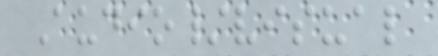Audio/visual
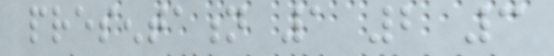presentation 1 2 3
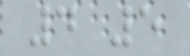4 5
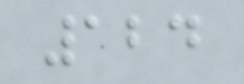124
